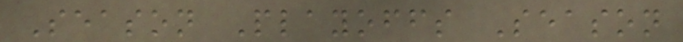Season Playoffs Season
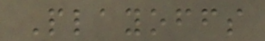Playoffs
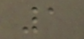1
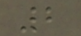2
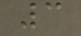3
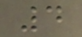4
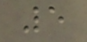5
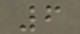6
